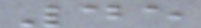45
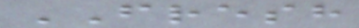FRESH
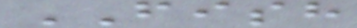FISH
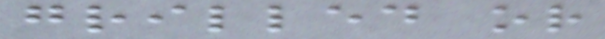grilled or
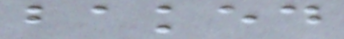baked
